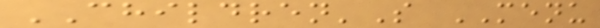CHILDREN'S MENU
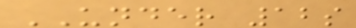UNDER 12s
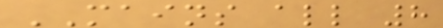MAINS all 8
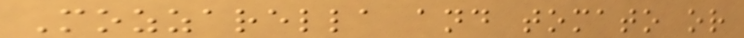Mozzarella and tomato or
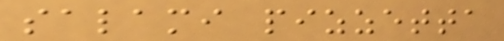salami pizzetta
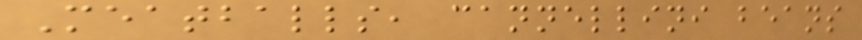Meatballs, cannellini beans
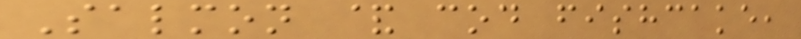Salmon & cod fishcake,
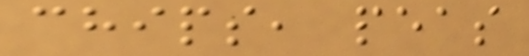chips, peas
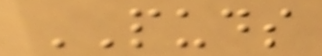PUDS
